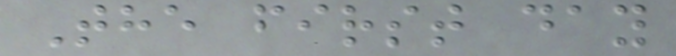The first day
